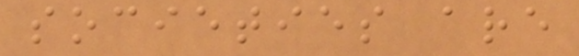societies are
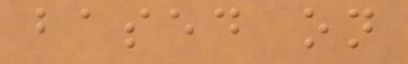based on
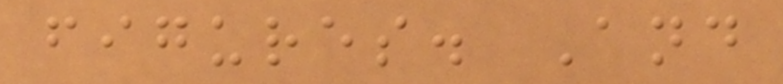figures. And
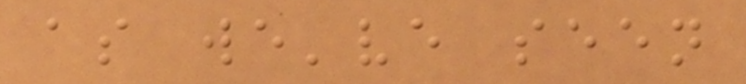as we've seen
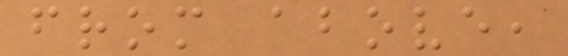from above,
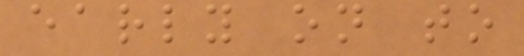early on to
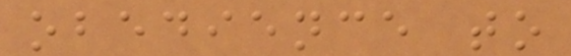obedience to
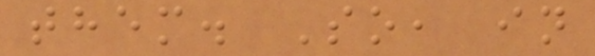them. So, in
